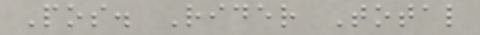Pos. Rider Total
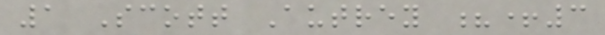1 Scott Autrey ?+3
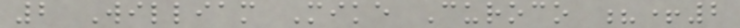2 William Mike Curoco ?+2
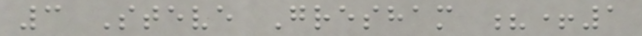3 Steve Gresham ?+1
